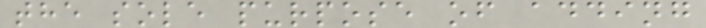the sole purpose of adding
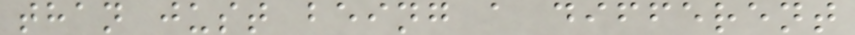than just being a different
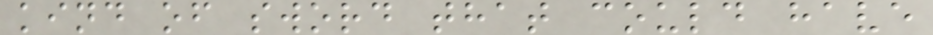kind of sword that could have
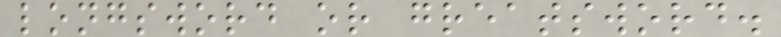longsword or greatsword.
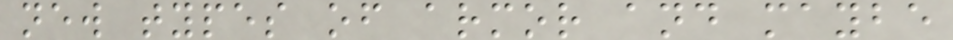new types of armor and maybe
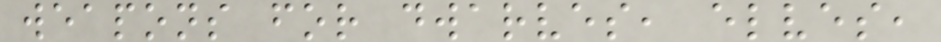weapons for dwarves, elves,
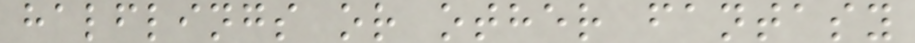halflings or other fantasy
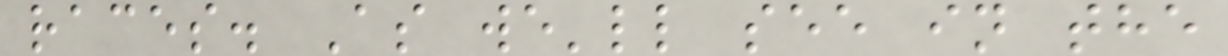races. As we'll see in the
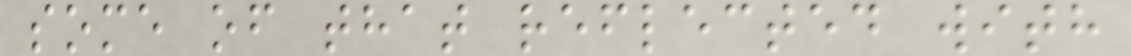some of that reflected with
